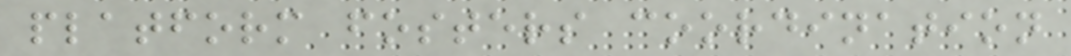platform fosters coordination
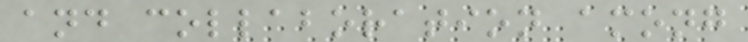and collaboration among
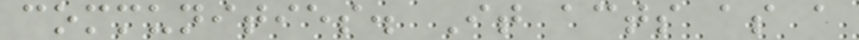communities. It acts as a
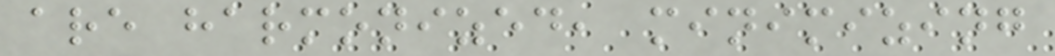are harmonized, minimizing
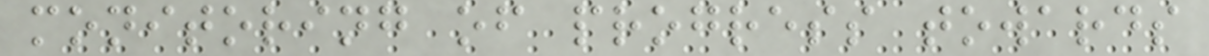monitoring of progress towards
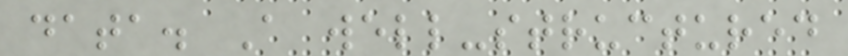data. A well-structured
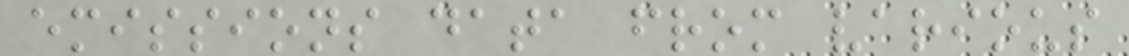emissions data from various
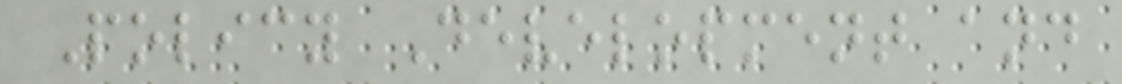Policy Development and
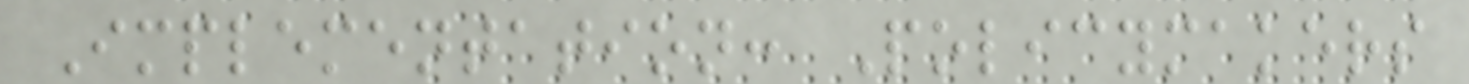Implementation: Policymakers
